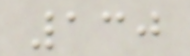130
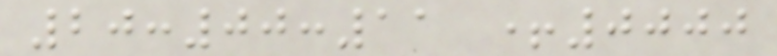20:00:11 +0000
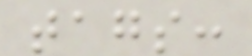tags:
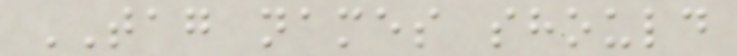TAG names should
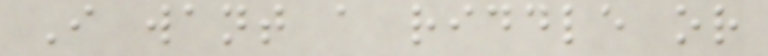I want a riddle or
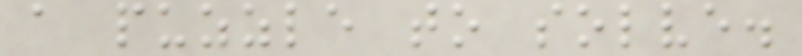a puzzle to solve.
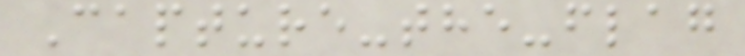Capture-the-flag
